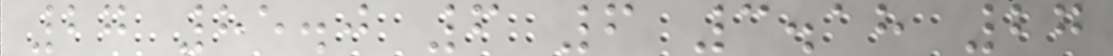27 85.0 6 6 3.18 27
